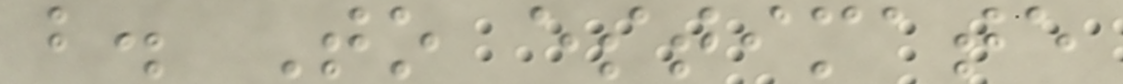b. To estimate
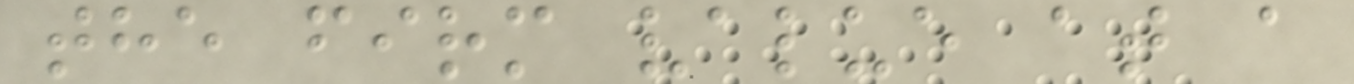the firm value at a
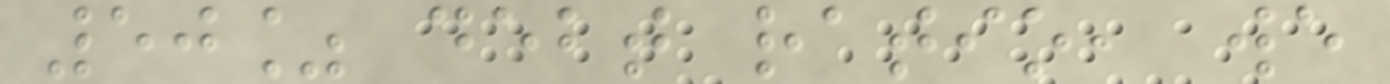50% debt ratio, we
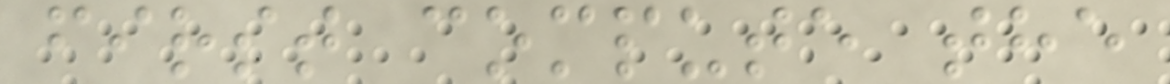first compute the
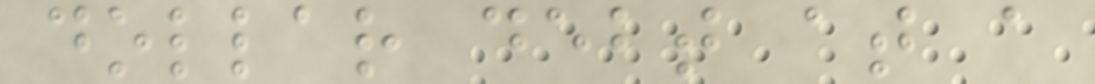dollar debt at a
